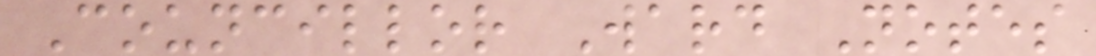Councillor Ward Notes
